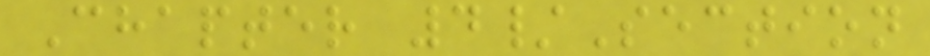Chapter 4/Section
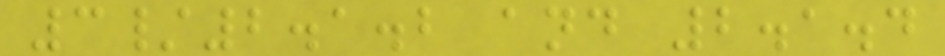3/2.1.2 and 2.1.4
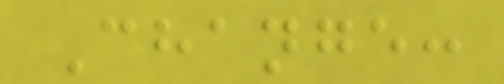Change:
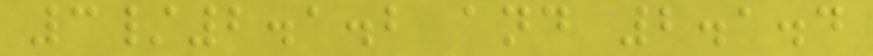3/2.1.2 and 2.1.4
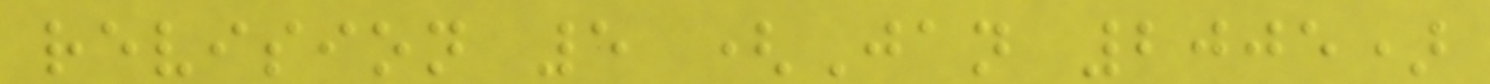revision 5 (Jan 2005)
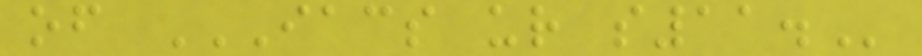of IACS UR S11.
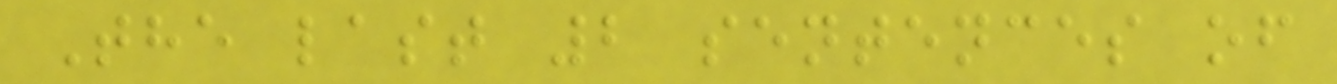The last 2 sentences of
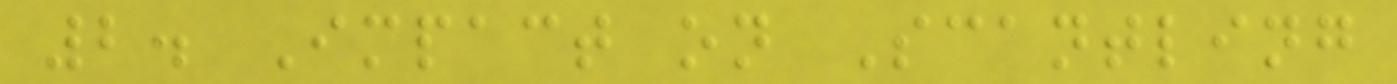2. Impact on Scantling
